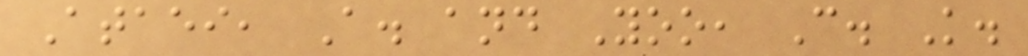Ataei, A. and Yoo, C. K.
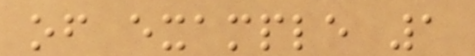of example 1
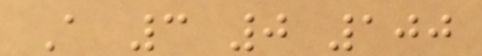A 3 0 100
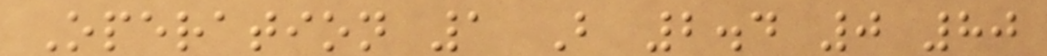Operation 1 B 2.4 0 80
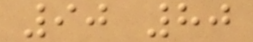90 80
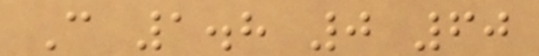C 1.8 0 60
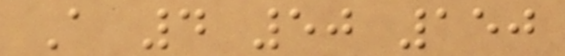A 4 50 150
